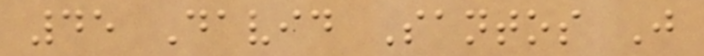45 David Santos J
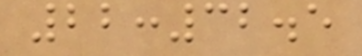22:32.5
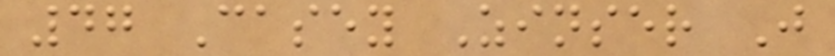47 Casey Zinser J
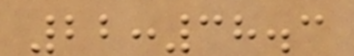22:38.3
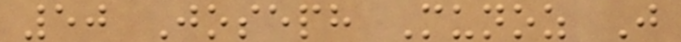50 Joseph Munoz J
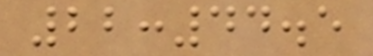22:44.5
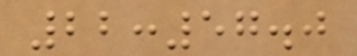22:57.0
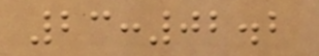23:02.2
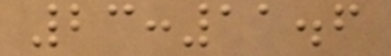23:11.6
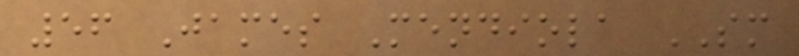56 James Mendiola SM
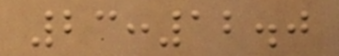23:12.0
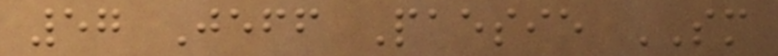57 Jeff Paesie SM
